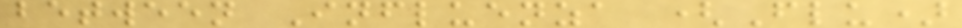between Influenza (Flu)
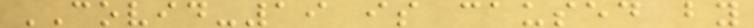COVID-19 is caused by
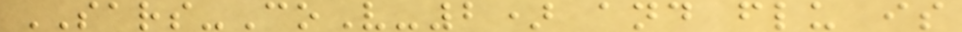SARS-CoV-2) and flu is
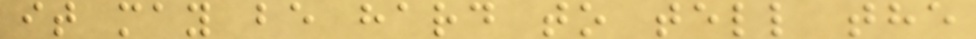it may be hard to tell the
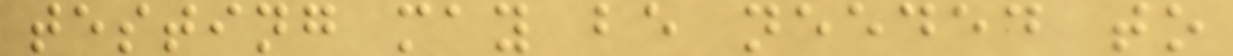testing may be needed to
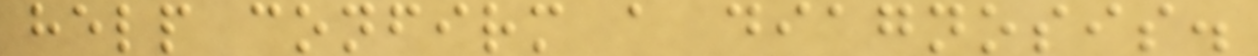help confirm a diagnosis.
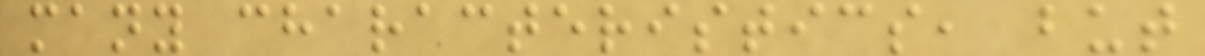many characteristics, but
